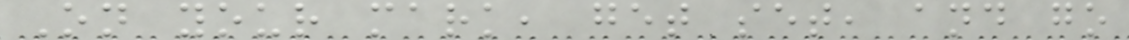On your mark, get set, and go
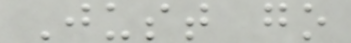Just go
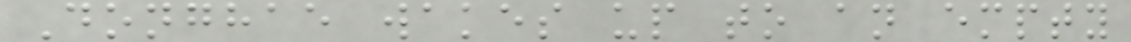Donghae wakes up to an empty
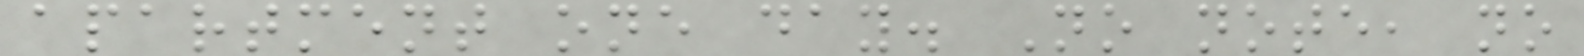apartment one day. No note, no
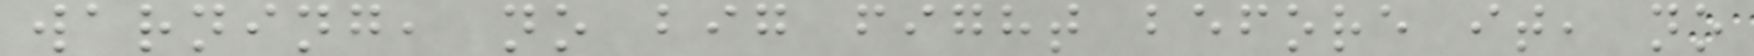warning, no big fight before it, no
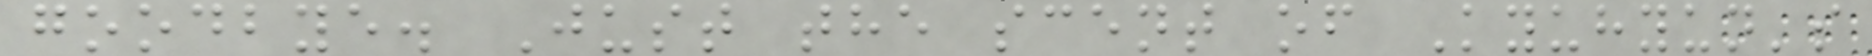goodbye. Just the scent of Kyuhyun's
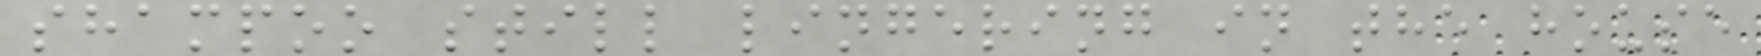shampoo still lingering in the house
